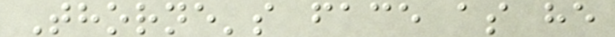Thorne's face as he
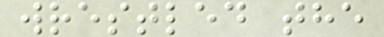wrestled the
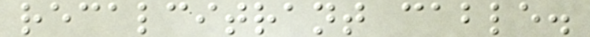recalcitrant cable.
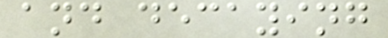and decaying
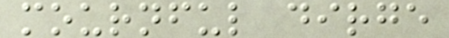mournful dirge
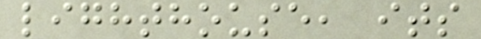lighthouse, its
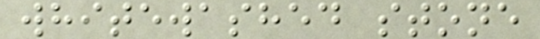whitewashed stone
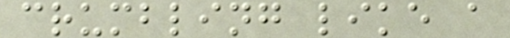crumbling like a
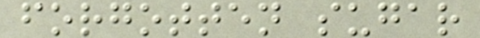forgotten sugar
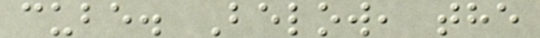cube. Below, the
